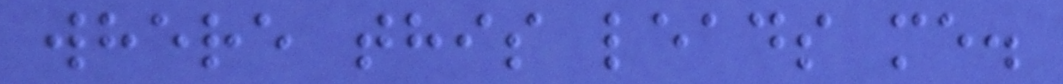where this leads me.
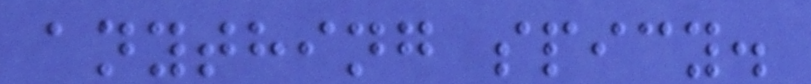anything spicy.
